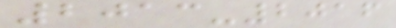2013-2016
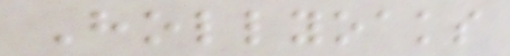Hollyoaks
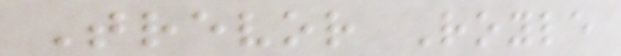Trevor Royle
